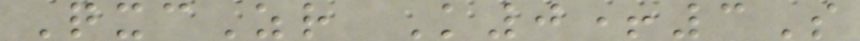QxcZr K0+3S
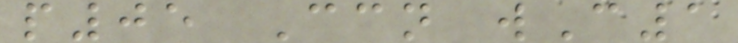p05 Ccn wC1
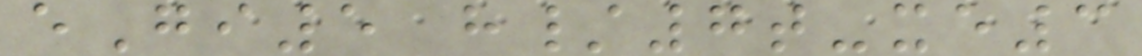eGi5 h/7t-xe3
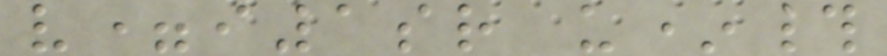v=i1sr u*#
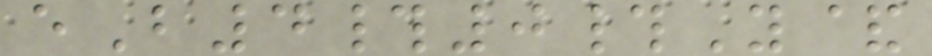eB4#0#Y&
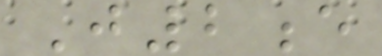J2e
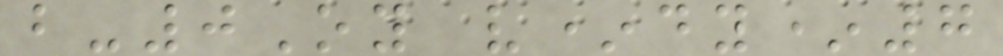b-0Oy v*dy*7
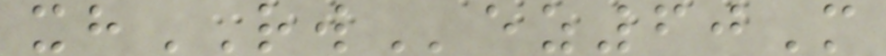xhRWez60M
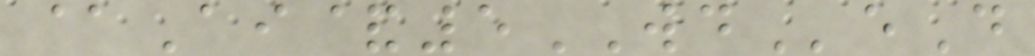@Ai&5WDeD
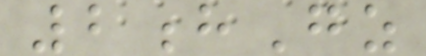2hGz
